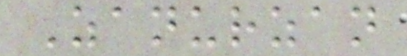Zanurzan
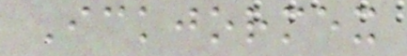Ickjormex
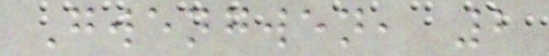Gwengwen, 2
